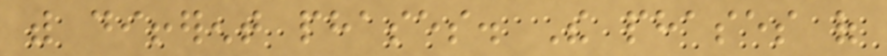with different phases. The phases of
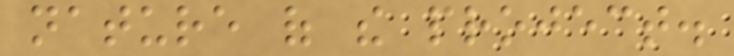nature of the project.
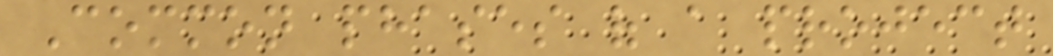Common phases of a project
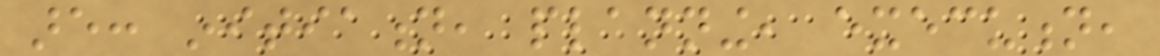are: initiation, planning, execution,
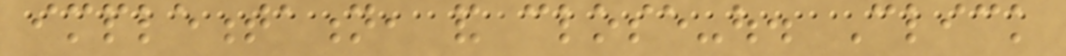implementation, and close-out. Click
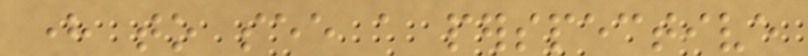here to see a perspective
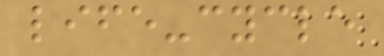life-cycle
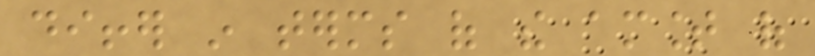differ in terms of the amount of
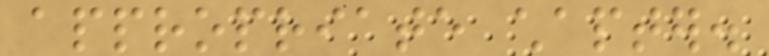appropriate chapter.
